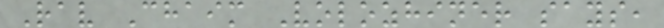Rav Chaim Volozhiner says,
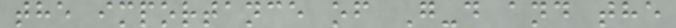the importance of G-d and the
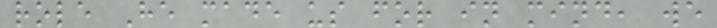role He made us for in mind, we
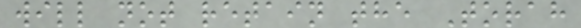will not retain the Torah
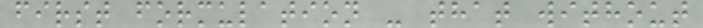first formulation - that without
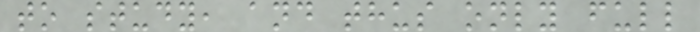to study, and thus only full
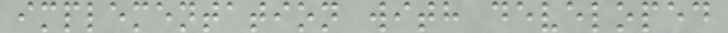implementation with developed
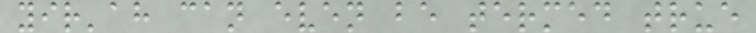yir'ah can even be termed true
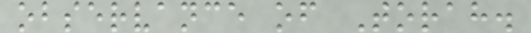observance of Torah.
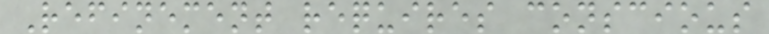Refinement requires conscious
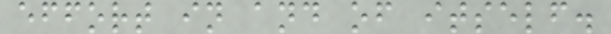effort in and of itself.
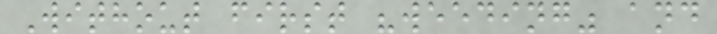Without first "weeding" and
